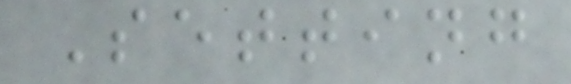Setting
